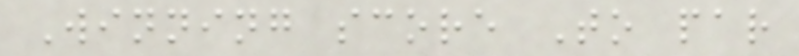Winning score To par
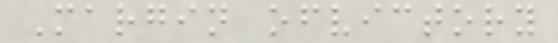Margin ofvictory
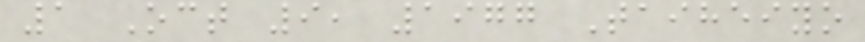1 Oct 9, 1977 Taiheiyo
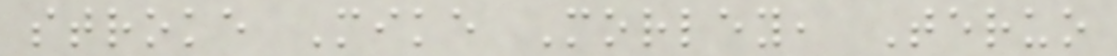stroke Mike Morley, Teruo
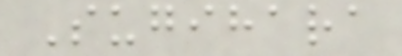Sugihara
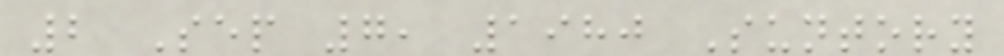2 Sep 7, 1980 Suntory
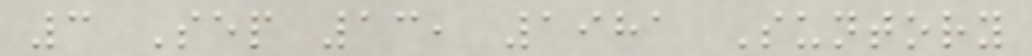3 Sep 13, 1981 Suntory
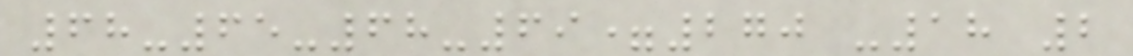68-65-68-69=270 -18 2
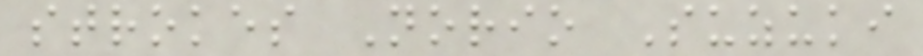strokes Norio Suzuki
